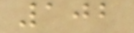102
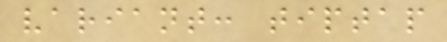variant: tiptap
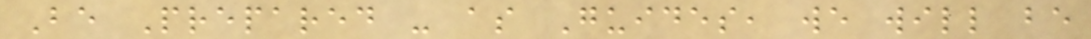Be Prepared - as Guides, we will be
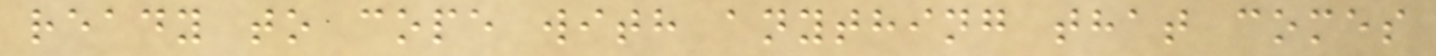ready to cope with anything that comes
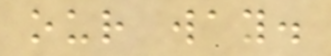our way.
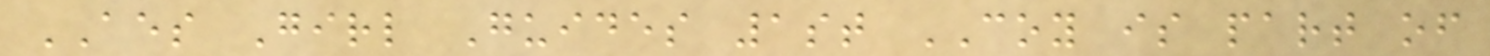AES Girl Guides 1st COY is part of
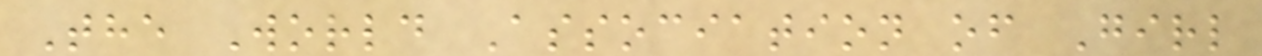The World Association of Girl
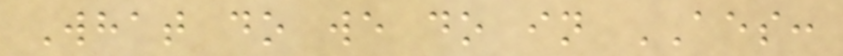What do we do in AES:
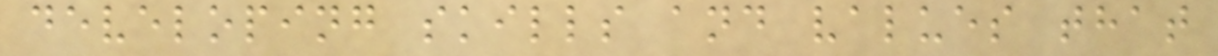developing skills and values that
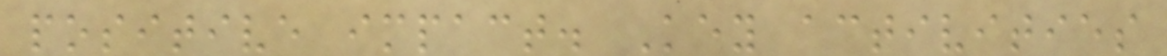positive impact. Key activities
